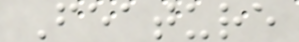Feature
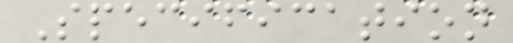Specification
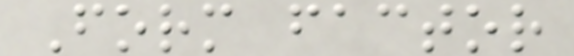Form factor
